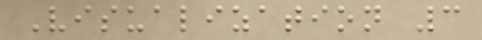Visualization 3
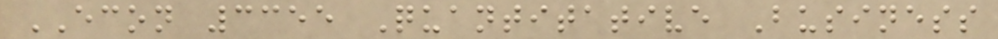ECON 3355 Quantitative Business
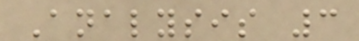Analysis 3
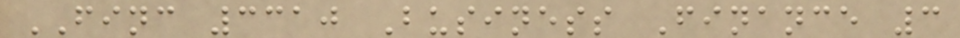FINC 3310 Business Finance 3
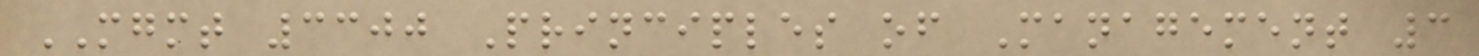MGMT 3300 Principles of Management 3
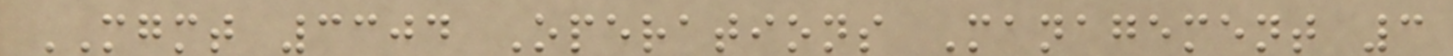MGMT 3304 Operations Management 3
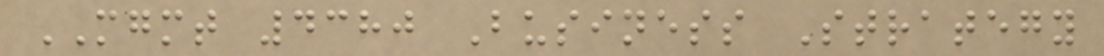MGMT 4380 Business Strategy
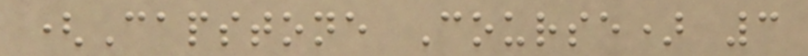(Capstone Course) 3
